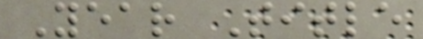Year Title
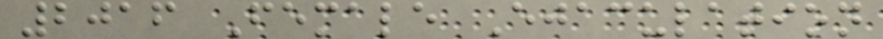2016 Female Ejaculation
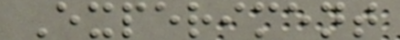Experiment
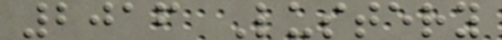2016 Lustery
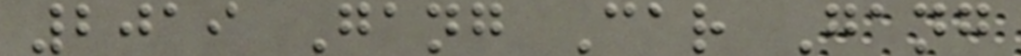2019 Gang Car Gang
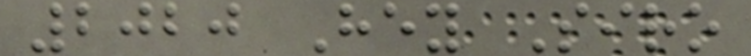2020 Hey Siro
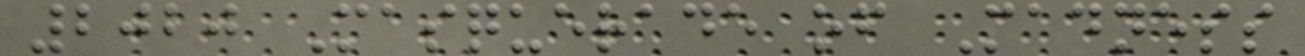2020 Masquerade of Madness
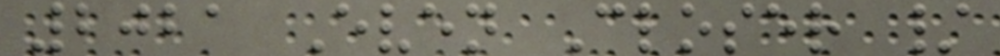2021 Even Closer /
